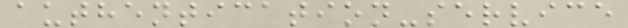authentication-service
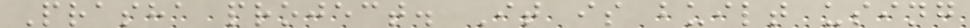Prasha project. It is built using
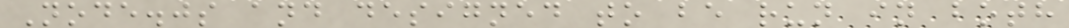Node.js and designed to be run in both
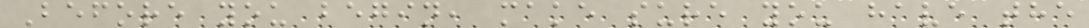Before you begin, make sure you have the
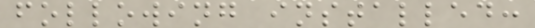following installed:
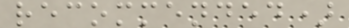recommended)
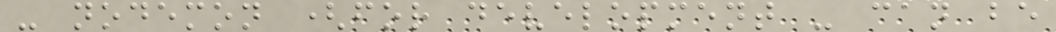- nodemon (for development - can be
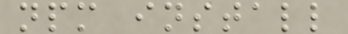npm install
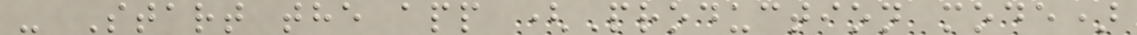- Start the app (Production mode)
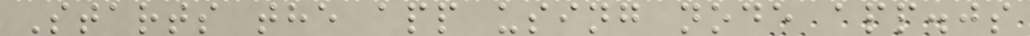Starts the app using node app.js
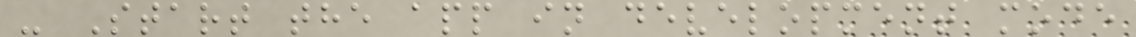- Start the app in development mode
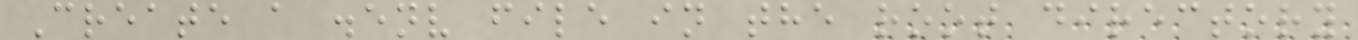Create a .env file in the root directory
